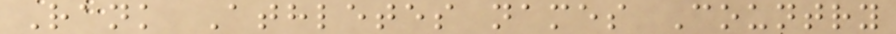Rank Athletes names Country
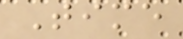Time
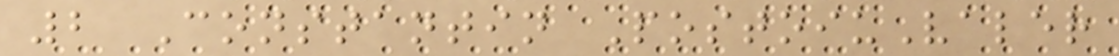2 Constantin PostoiuValer
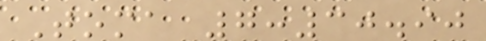Toma 7:30.90
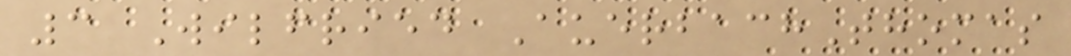3 Wilfried AuerbachThomas
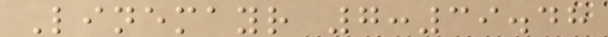Linemayr 7:39.48
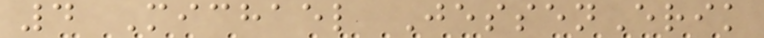4 Michael JessenErik
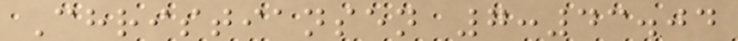Christiansen 7:43.04
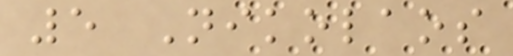5 Nikolaos
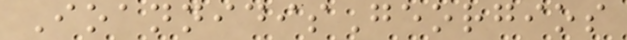IoannidisGeorgios
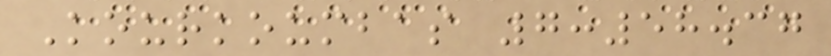Kourkoumbas 7:58.37
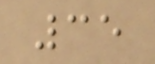35
